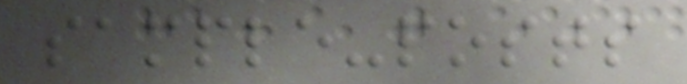sample-posts
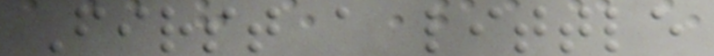First a little
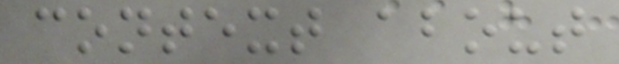context about
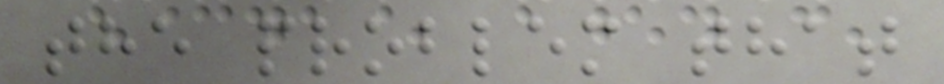the problem that
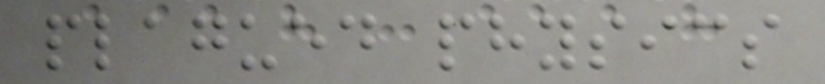plagued physics
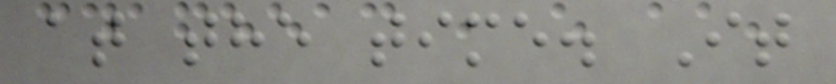at the time. It
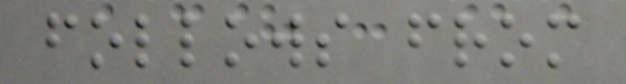follows from
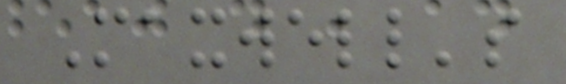Maxwell's
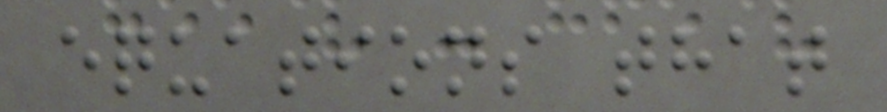equations that
